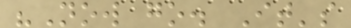"Now go. It's
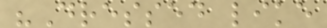"Dressed like
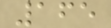165
